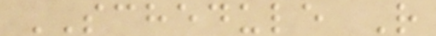SCHEDULE R
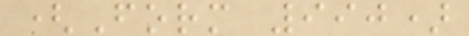(Form 990)
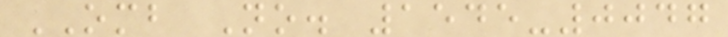OMB No. 1545-0047
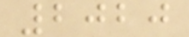2020
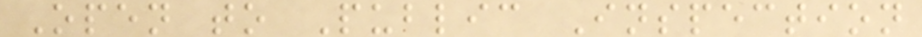Open to Public Inspection
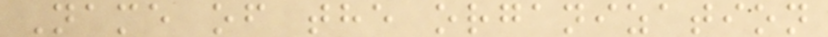Name of the organization
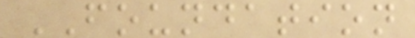FOUNDATION
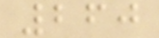260
